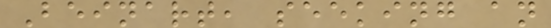Beinart, seeking an
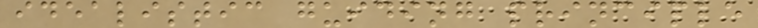idealistic guiding principle
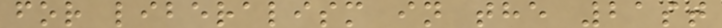for liberalism in the 21st
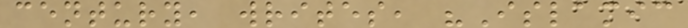century, writes, "Islamic
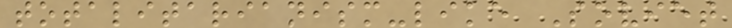totalitarianism-like Soviet
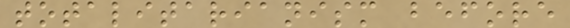totalitarianism before
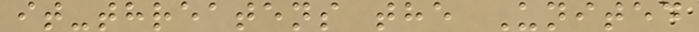it-threatens the United
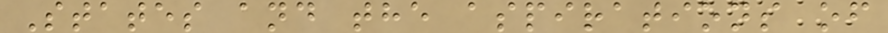States and the aspirations of
